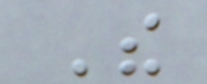The
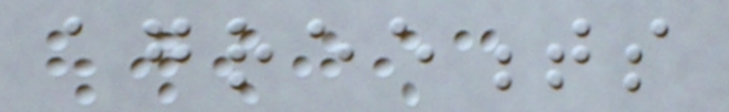agreements
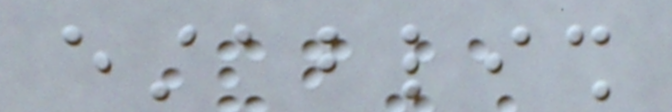establish
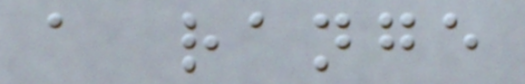a range
